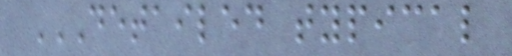DETAILED TYPICAL
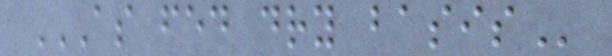AS FED DRY BASIS
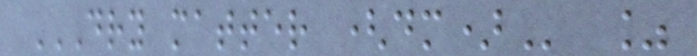DRY MATTER (DM) %
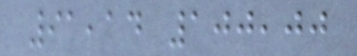91,14 100,00
